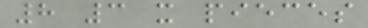8 3 x pieces
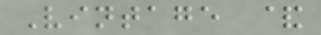Vintage &
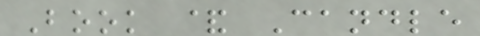Book & Candle
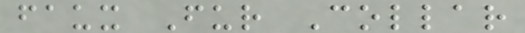faux Fur Collar
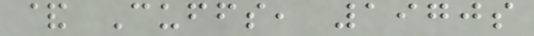& Cuffs, 1970s
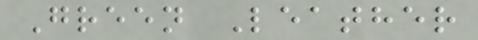Green Leather
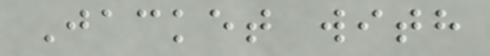Jacket with
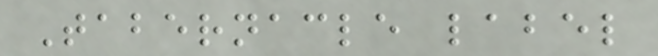Tabernacle label
